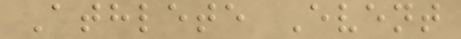Athlete Event
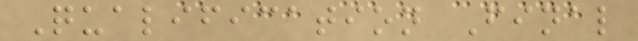Qualification Final
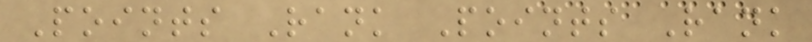Points Rank Points Rank
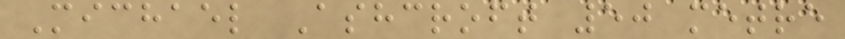Michael Ashcroft 50 metre
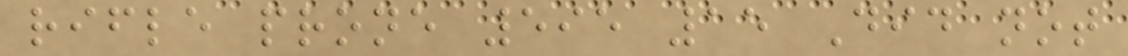rifle prone 595 15 Did not
